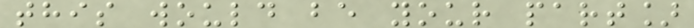this would be your part]
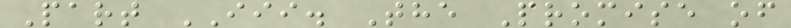Part III. The Promise of
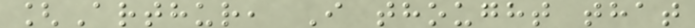[Arthur, I thought that
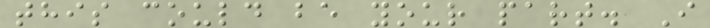this could be your part. I
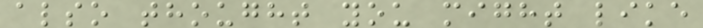also thought you might like
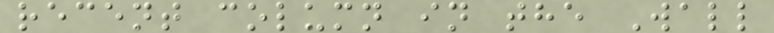recent column in the Wall
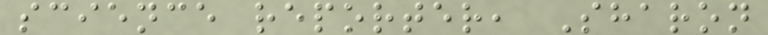science reporter, Sharon
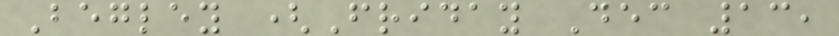Begley (Friday Dec 13,
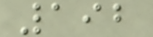192
